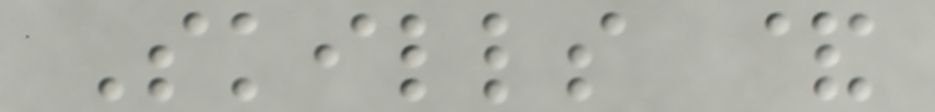Skills &
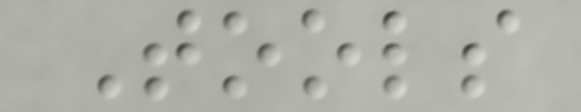Tools
